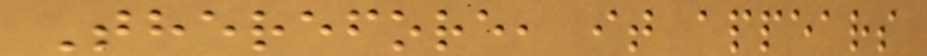Therefore, it appears
